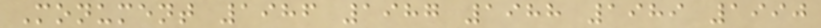Monument 1986 1987 1988 1989 1990
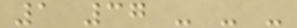1 37 - - -
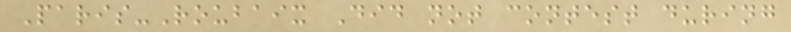Paris-Roubaix Did not contest during
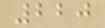220
